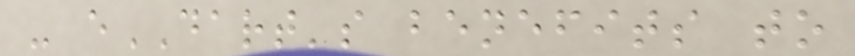- eDART's benefits to
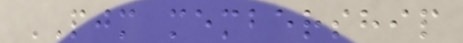PJM membership
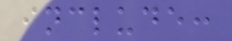include:
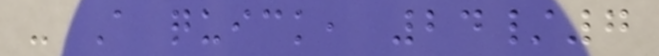- A quick, 24/7
